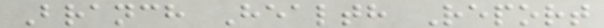Branch Health Report
